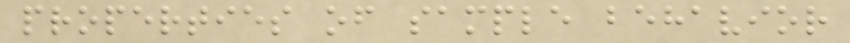properties of sample behavior
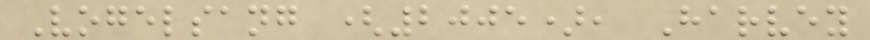Vogelsang (2005), Harvey
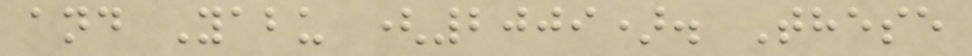and Yabu (2009). These
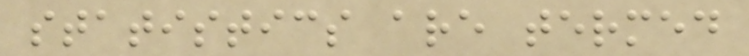statistics are termed
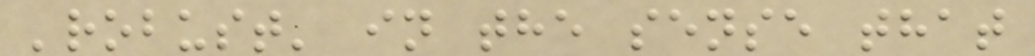'robust' in the sense that
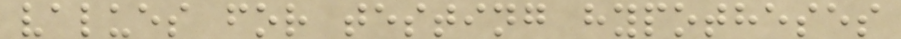values for testing hypotheses
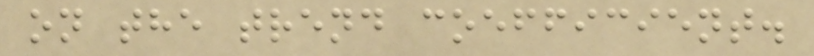on the trend coefficient.
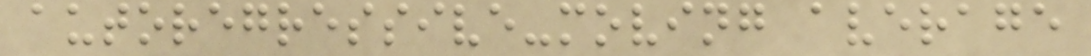autoregressive-moving average
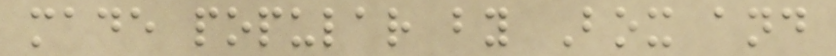made popular by Box and
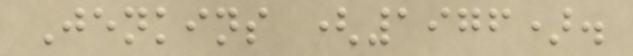Jenkins (1976).
